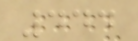444
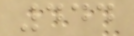444
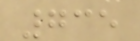735
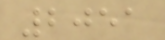2051
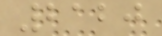2120
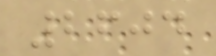2604
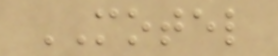MOTEL
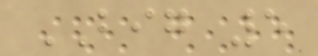BIG 5
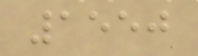1550
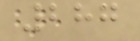287
